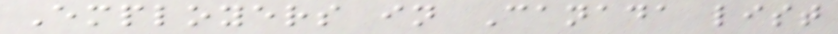Employers in Canada list
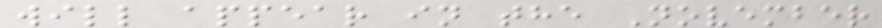will appear in the November
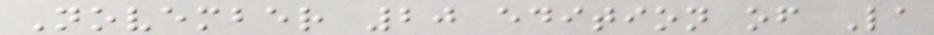November 20 edition of La
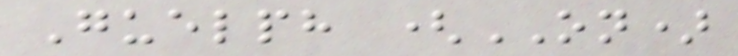Guelph (ON)
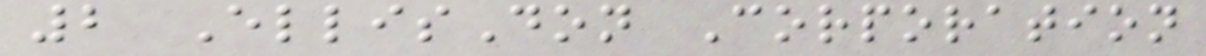2 EllisDon Corporation
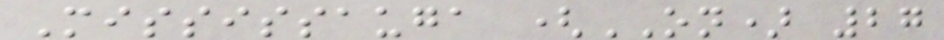Mississauga (ON) 27
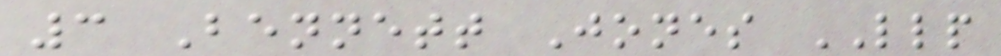3 Bennett Jones LLP
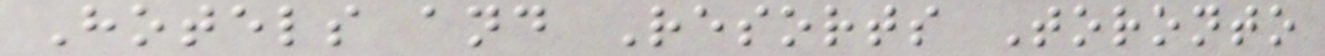Hotels and Resorts Toronto
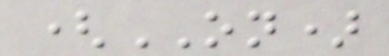(ON)
